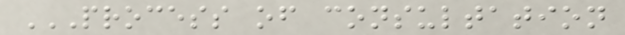PROCESS OF CONSULTATION
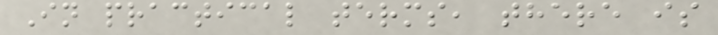In practical terms, there is
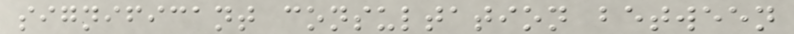significant consultation between
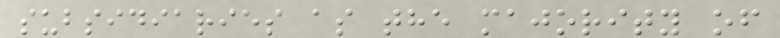subsidiaries as the majority of
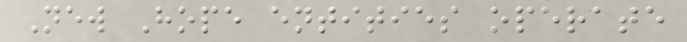New Hope entities operate
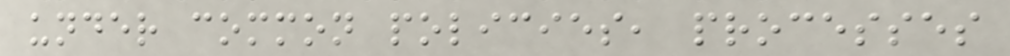under common policies, processes
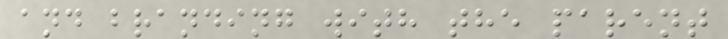and branding with the parent
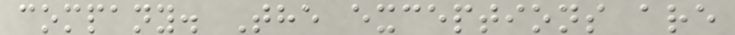company. The exceptions are
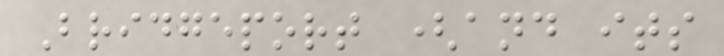Bridgeport (and its
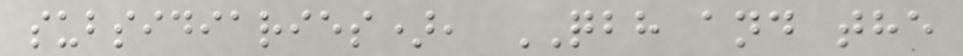subsidiaries), QBH and the
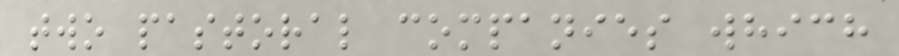two pastoral companies which
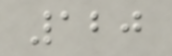120
